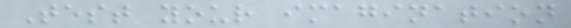Test your imagination
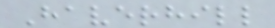Haverhill
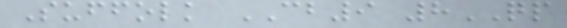Suffolk CB9 8QP
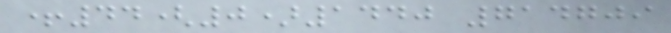+44(0)1440 714709
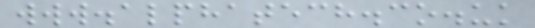www.alphatech.co.uk
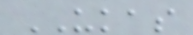UKAS
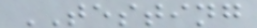TESTING
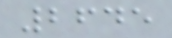2645
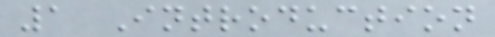1 Introduction
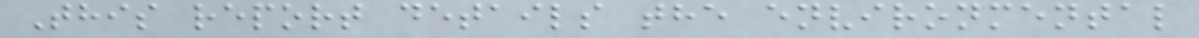This report details the environmental
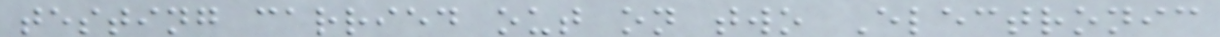testing carried out on two Electronic
